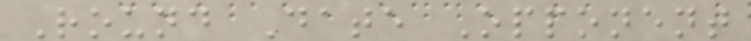Round Date Opponent
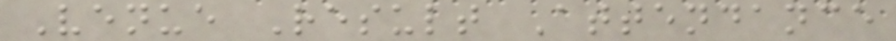Venue Result Attendance
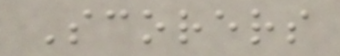Scorers
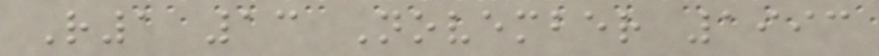R1 13 November 1993
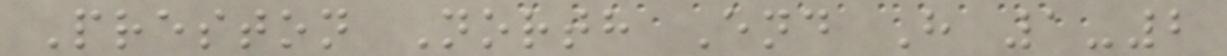Preston North End H 1-2
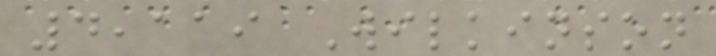4,119 Wilkinson
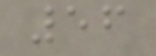56
